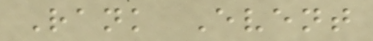Rank Event
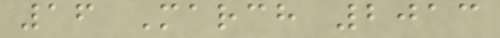16 March 2013
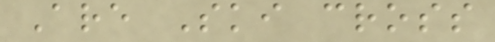Are Ski cross
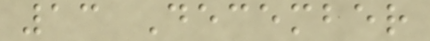13 December
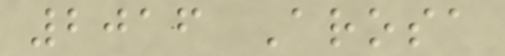2016 Arosa
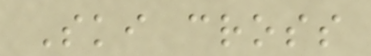Ski cross
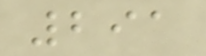291
